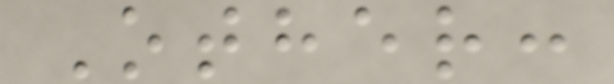Other:
